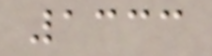1333
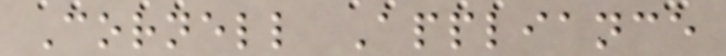Cornell Appliance
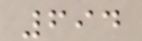694
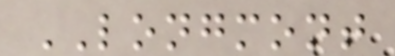LONGMONT
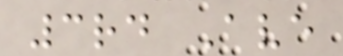3rd Ave
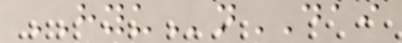HYUnDAI
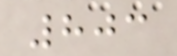803
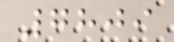7809
